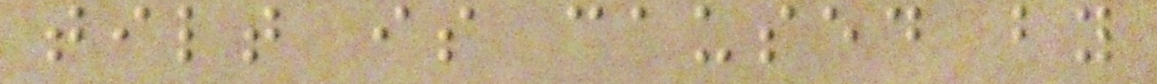tilt is caused by
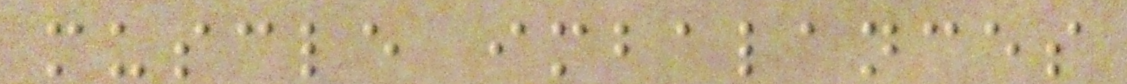muscle imbalances
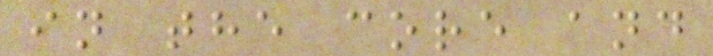in the core and
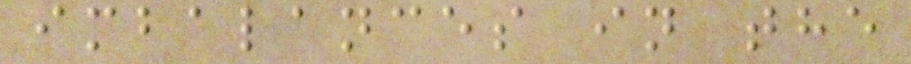imbalances in the
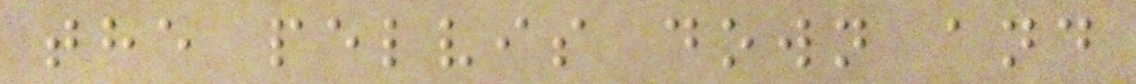the pelvis down and
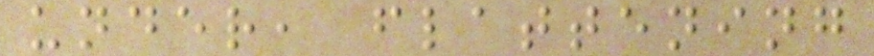under, flattening
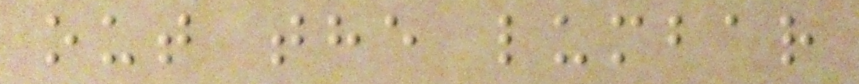out the lumbar
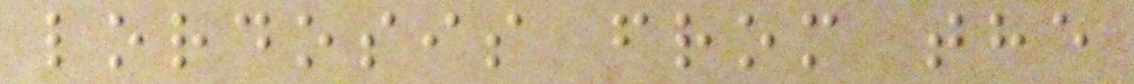lordosis from the
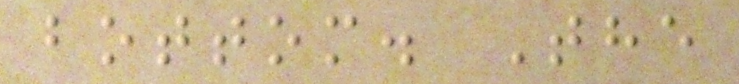bottom. The
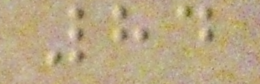84
